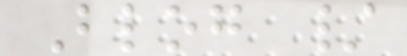Blog /
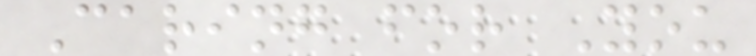Caring for You
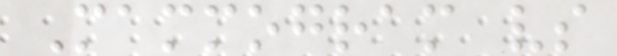Mammogram vs
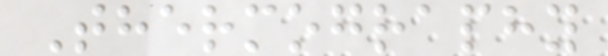Thermography
